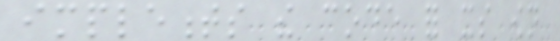implements the code for its own
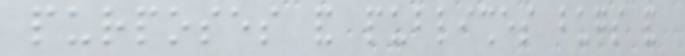purposes and publishes bugs and
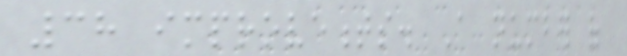38 improvements. A number of
